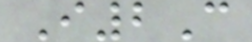I2C
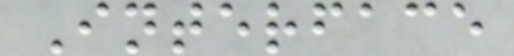Interface
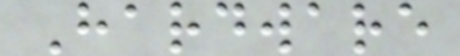Hardware
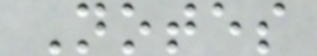Notes
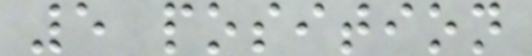5 position
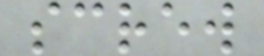screw
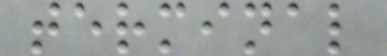terminal
